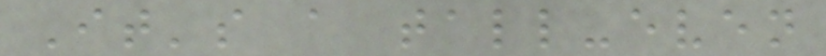It's a tall-even
